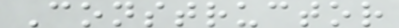Constructor
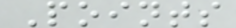Points
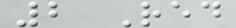2 Red
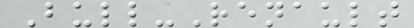Bull-Renault
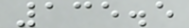135.5
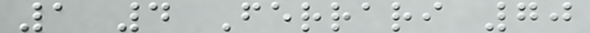1 4 Ferrari 70
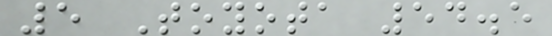5 Toyota 54.5
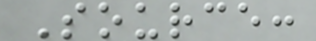Source:
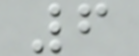6
